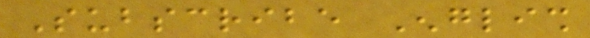Subscribe English
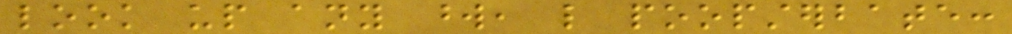look up any word, like poopsterbate:
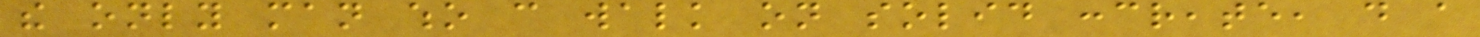the only man who can walk on solid concreate, do a
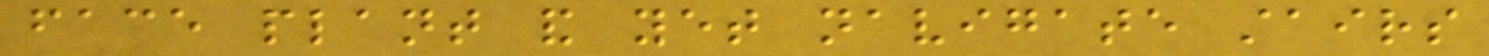face plant and yet navigate stairs
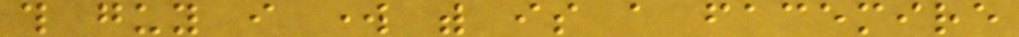this guy i work with is a facemire
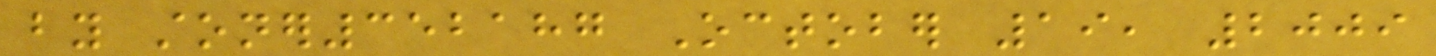by stoner352187 October 19, 2009
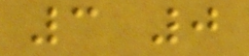3 0
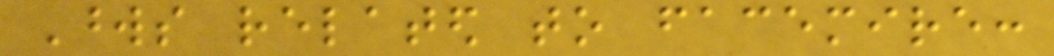Words related to facemire:
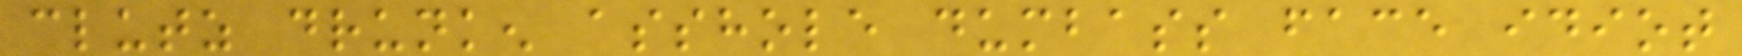clutz drunken asshole dumbass face idiot
